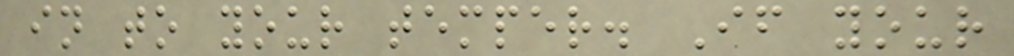in to your temper. If your
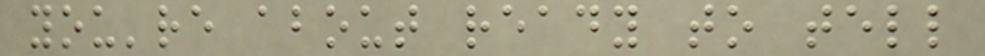you're about ready to tell
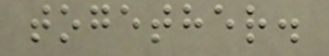together.
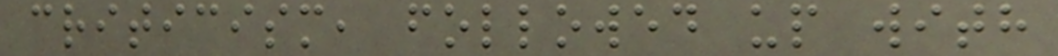criticism, followed up with
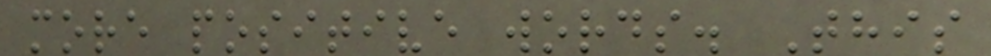more positive words. This
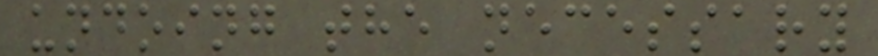undoing the necessary
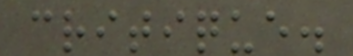critique.
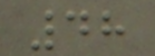48
